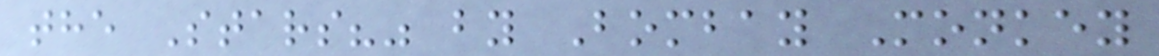the Stars?" by Bombay Monkey
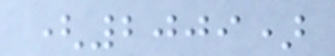(2009)
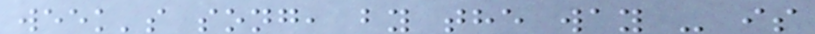week's song, by the way - is
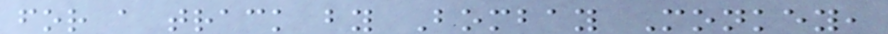for a track by Bombay Monkey,
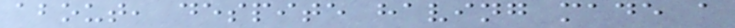about, despite having made a
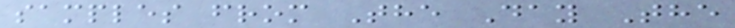samples from The Day The
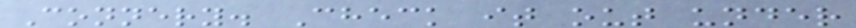Connery. Check it out under
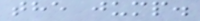the jump.
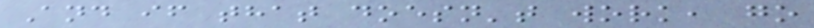And if that doesn't work, go
